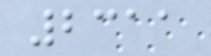2311
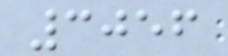3056
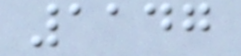1147
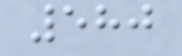580
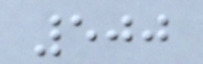500
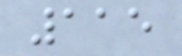115
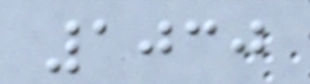1030
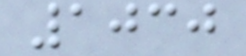1030
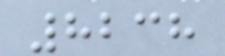8238
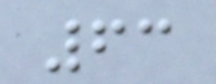63
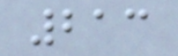213
